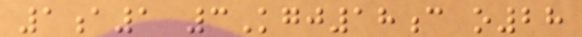1a1 3Kgj18c o28
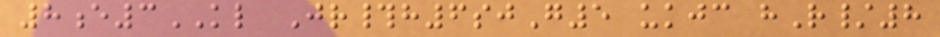8e3KL Jr#h6sjG5 ukjc hR/8
